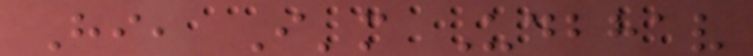Hi, I'm Udbhav
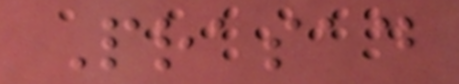Prasad
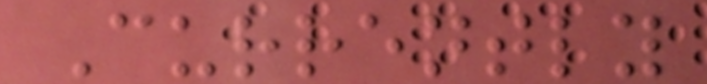Currently
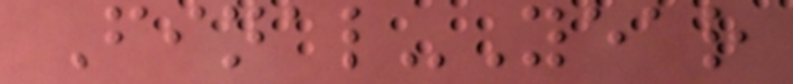Final-Year
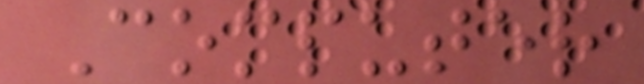Computer
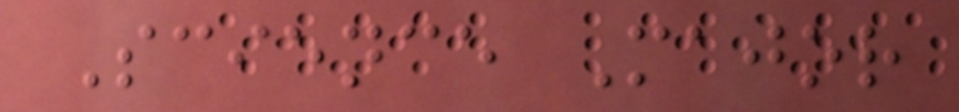Science Major
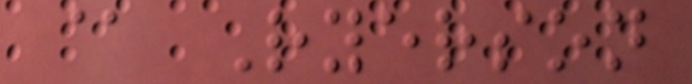@ Ryerson
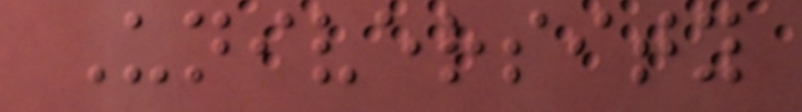University
